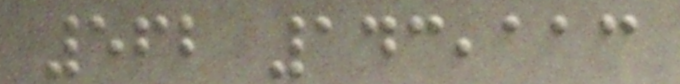562 143,113
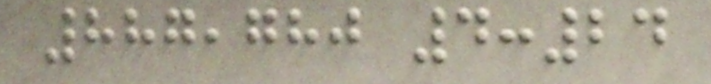887,780 4:24
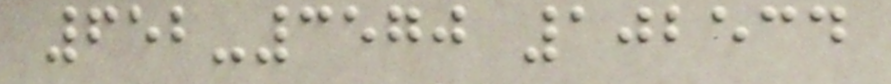652-3570 102534
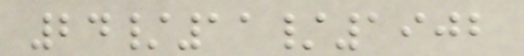24/11/1902
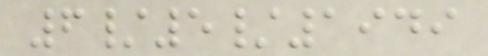6/5/1949
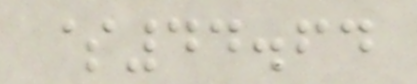$44.64
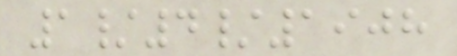1/4/1908
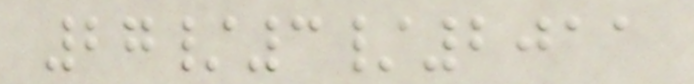27/3/2011
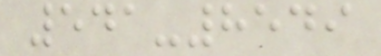541-8549
